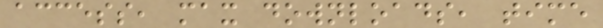access, max downloads, time
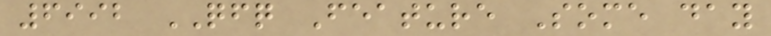6992 QFQ Feature Some day
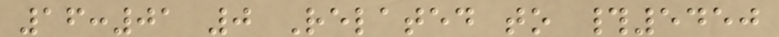16:01 0 Related to #5450
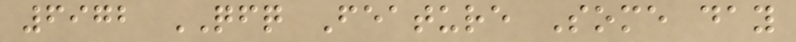6972 QFQ Feature Some day
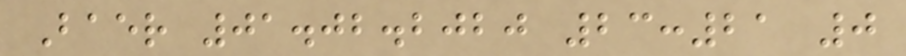Baer 01.02.2020 23:21 0
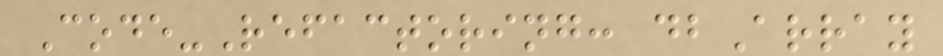Code-Refactoring: dbArray
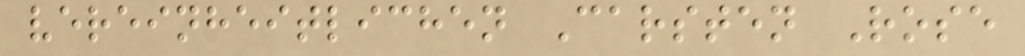vereinheitlichen Carsten Rose
